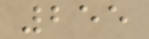255
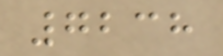7238
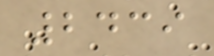2439
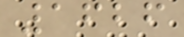1626
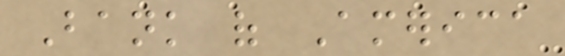Bank of America
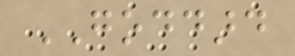GODDARD
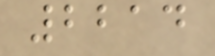2214
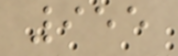955
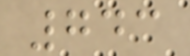743
